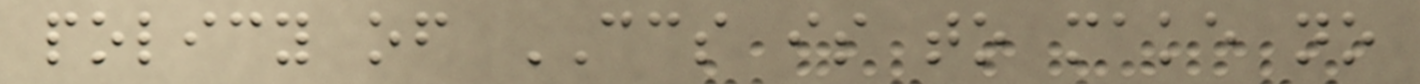policy of CCS is to make no
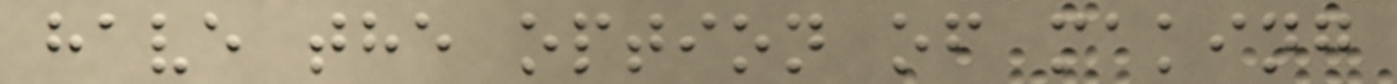have the option of making
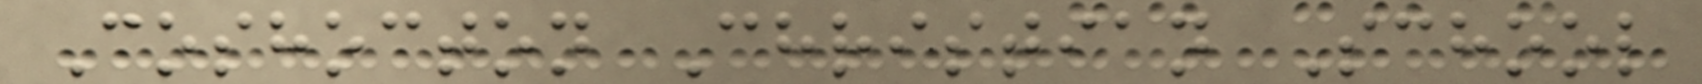Coshocton Christian School
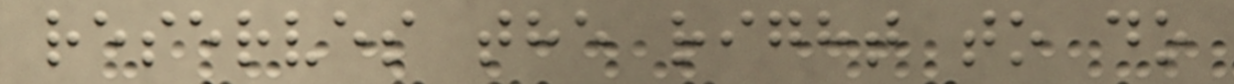reserves the right to do
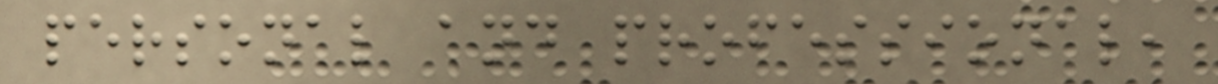personal and professional,
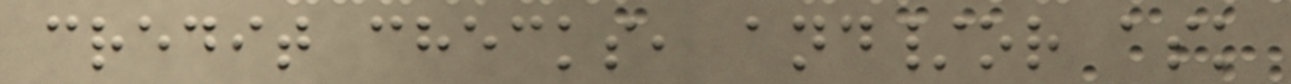credit checks, and/or ask
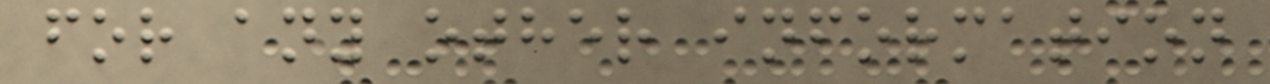for any other information
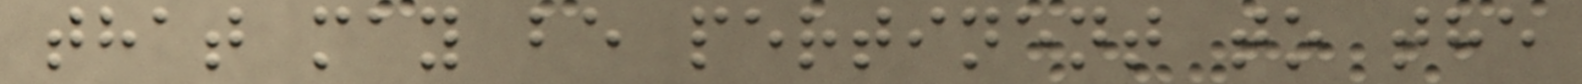that may be pertinent to the
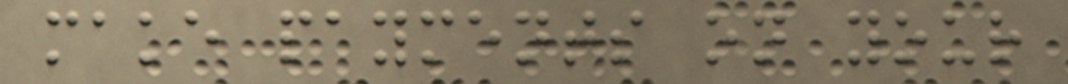make payments on your
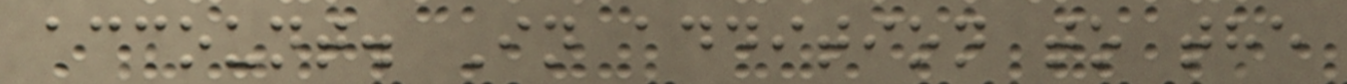account. In addition to the
